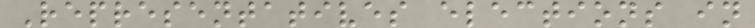Representatives elections in
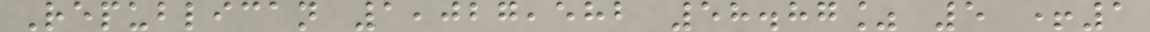Republican 1,027,582 58.87% 5 +1
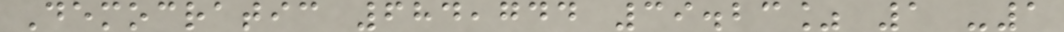Democratic 684,744 39.23% 1 -1
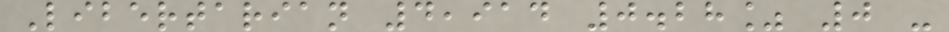Libertarian 4,914 0.28% 0 -
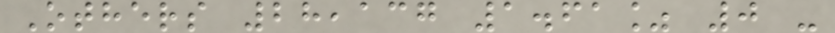Others 28,137 1.61% 0 -
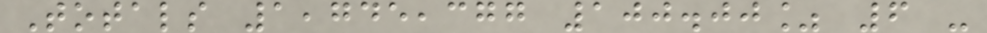Totals 1,745,377 100.00% 6 -
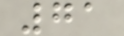71
